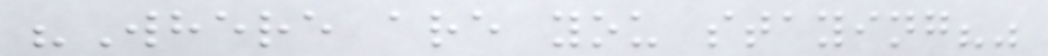"Where are you staying?"
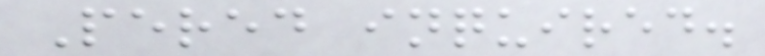Pered inquired.
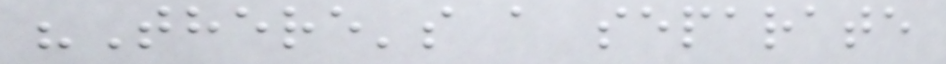"There's a separate
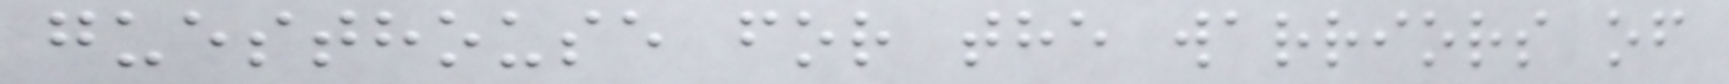guesthouse for the warriors of
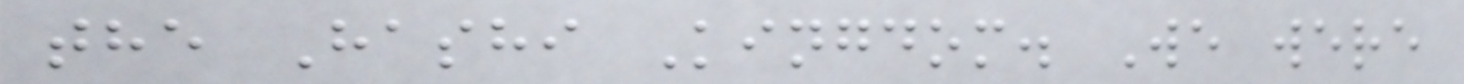the Hashi Kingdom. We were
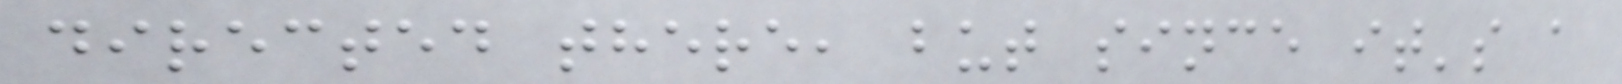directed there, but since it's a
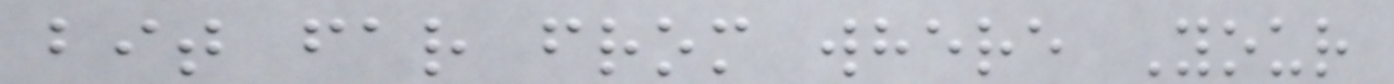bit far from where Your
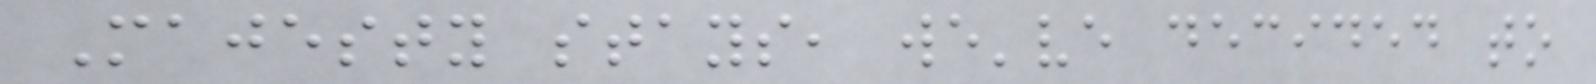Majesty stays, we've decided to
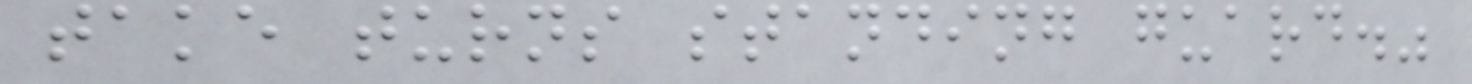take turns standing guard."
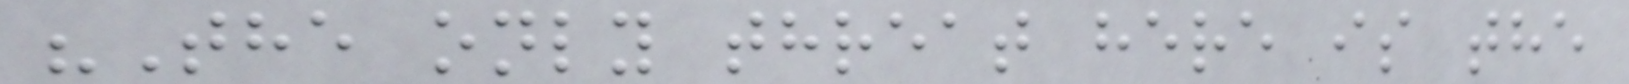"The only threat here is the
